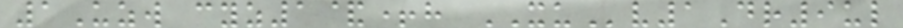1Uzw cyz1&+h XUv1Dr9ul
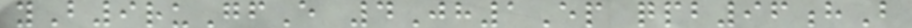yB9ruGfE 4Jh1Ep qpb96hB
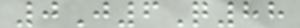0J6Q88
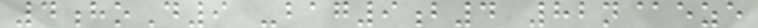4hoD9 -bag9b4 82n@eze
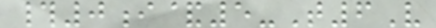#0i&5-T6V
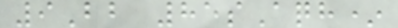9Bb 85sAqh*
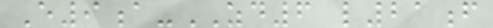E9a-ZD6 l21f
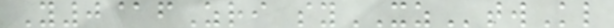Y0@fZri syXZtwKl
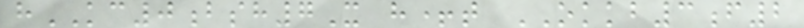hKC0bsh7X h+t OKKB3f2
